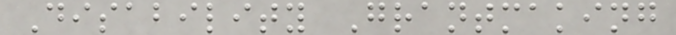Disability Grantmaking
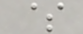$
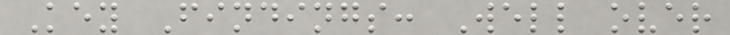Key Findings: Well over
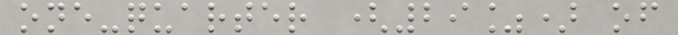one-quarter (29%) of
